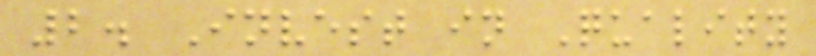2. Invest in Quality
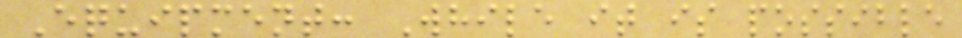Equipment: While it is possible
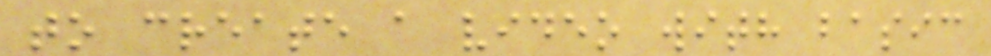to create a video with basic
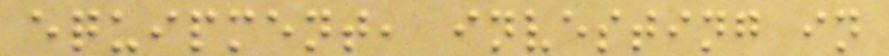equipment, investing in
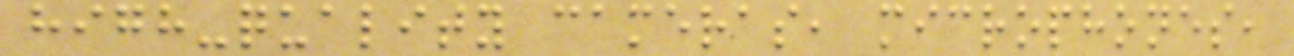high-quality cameras, microphones,
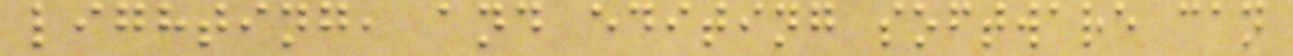lighting, and editing software can
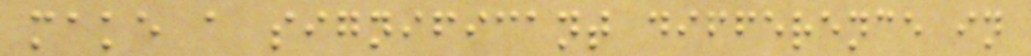make a significant difference in
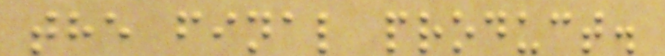the final product.
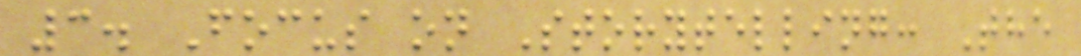3. Focus on Storytelling: The
